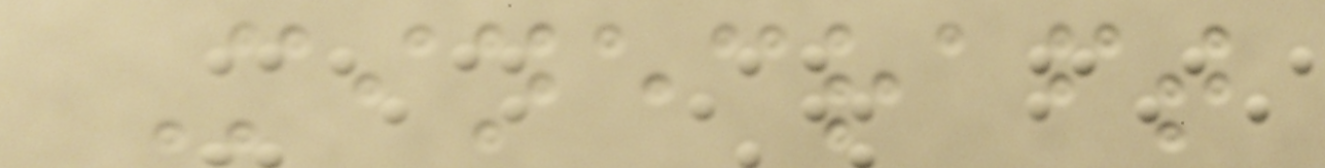Minecraft
